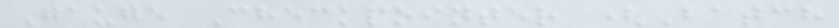Gauge Checkpointer (Batch
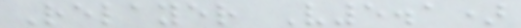Relayer V5.1)
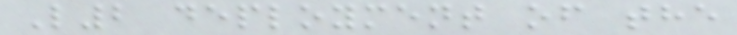L2 deployment of the
